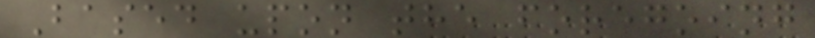Based upon the foregoing
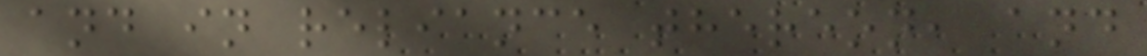and in reliance thereon, and
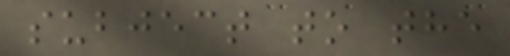subject to the
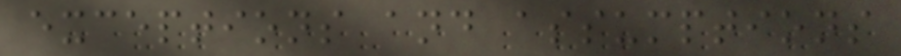exceptions and assumptions
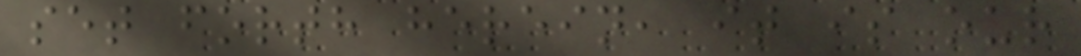set forth herein, it is our
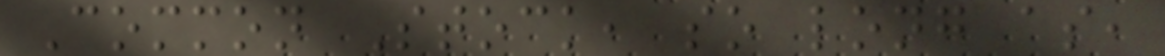Common Stock, so long as,
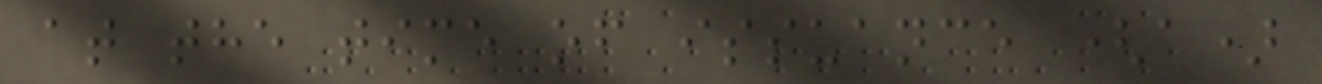at the time of issuance (a)
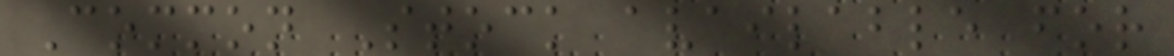Common Stock available for
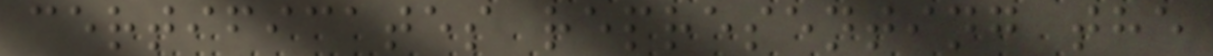certificates representing the
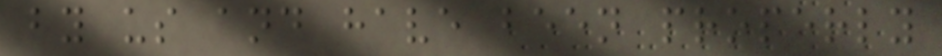by us and have been properly
